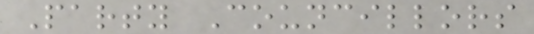Party Councillors
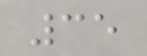35
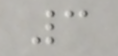3
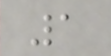1
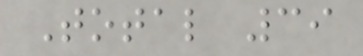Total 39
